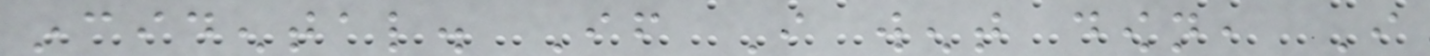incidental. If I went down, I
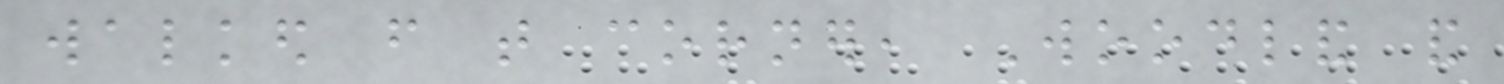walked from that corner, Woodland and
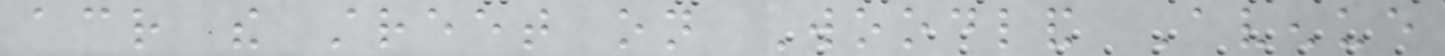across the street on Woodland Avenue
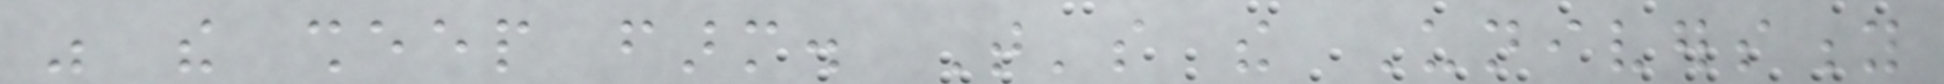was the sheep farm. That's the University
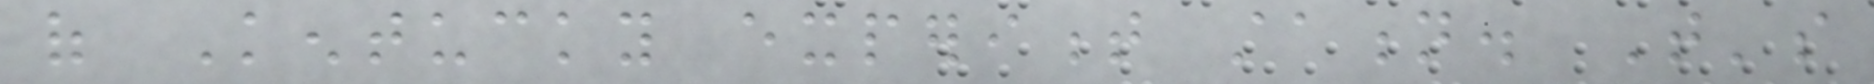of Kentucky experiment station. That's
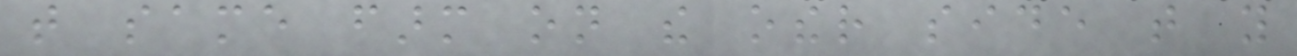that same farm on the other side that you
